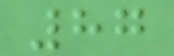87
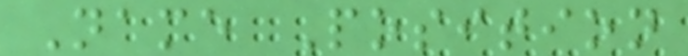Name Position
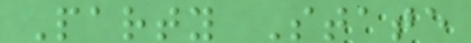Party State
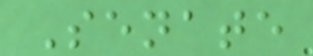Senate
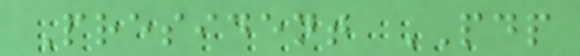President PDP
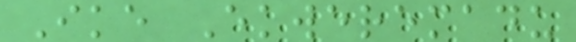Ike Ekweremadu
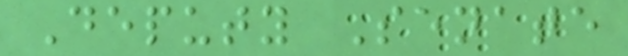Deputy Senate
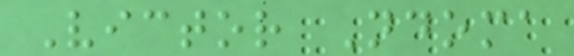Victor Ndoma
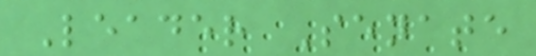Leader Senate
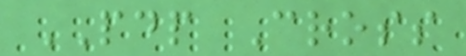PDP Cross
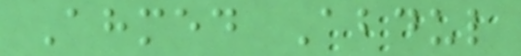Ahmed Abdul
